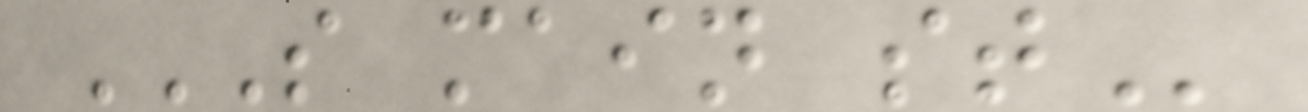S MAIN ST
